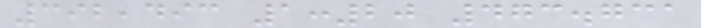392,493 1:20 473.731
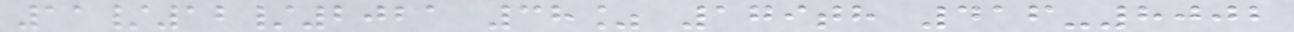11/12/2021 38% 179th 416-8002
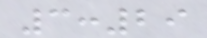3:29
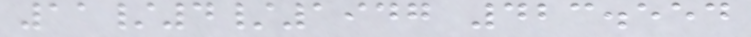11/4/1947 423.554
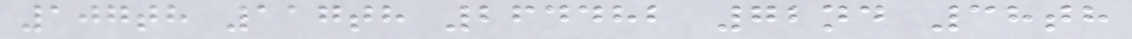107th 117th 264482 72nd 38th
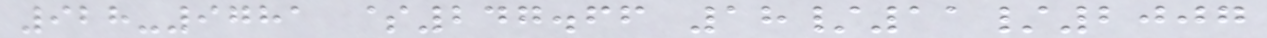928-9781 $247.66 18/11/2007
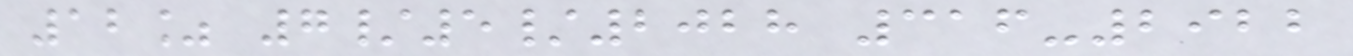12% 7/5/2028 316-2922
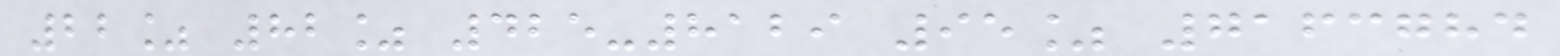22% 82% 425-8129 95% 7163784
